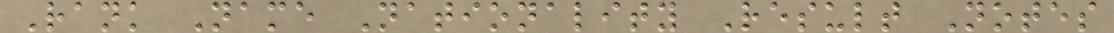Rank Name Nationality Result Notes
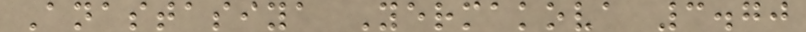Anastasiya Yermakova 3.70
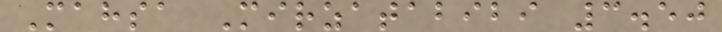Mahsa Mirzatabibi 3.50
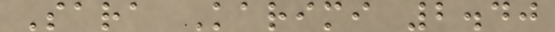Sara Karimi 2.40
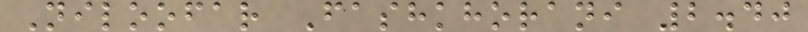Niloofar Fashkhorani 2.40
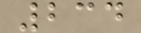234
